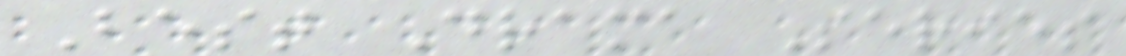Best Drama Series
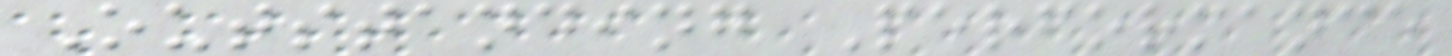Outstanding Performance
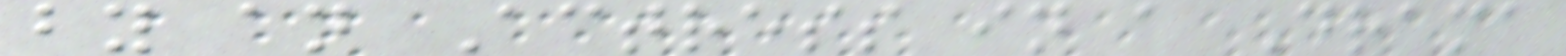by an Actress in a Drama
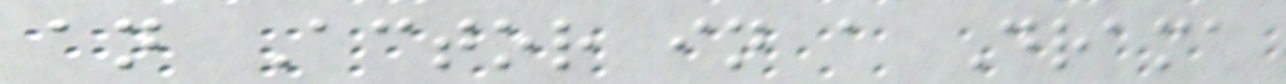an Actor in a Drama
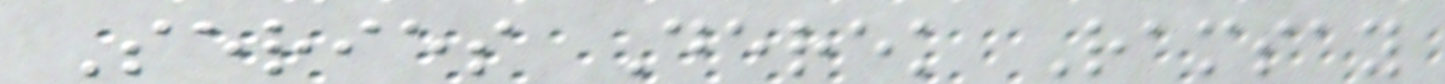Series Derek Ramsay
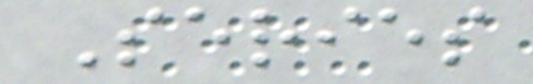Series
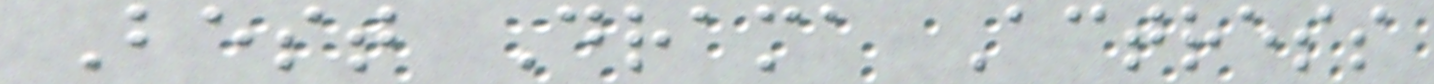Best Drama Actress
